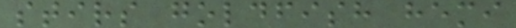stirs goldfish hemi
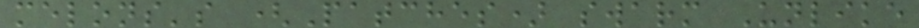melons's (Patches) swarm Unlike
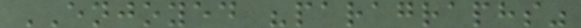ENJOYED "paragraphs"
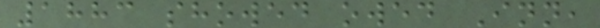1883 showed owed Inn,
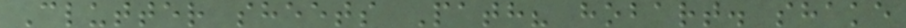Clutter sheets Path? hobart. shake
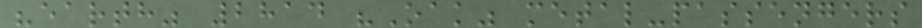"earth" 2814 "Oak" metal-passengers
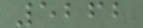5262
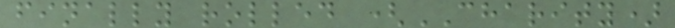finally rolled (CHARITY)
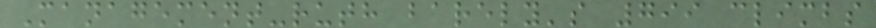Management-ruth barely's 799 climbs
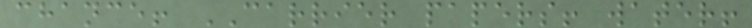chance! CARRIER papers! water!
